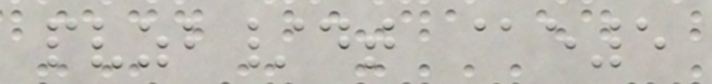pvzb/dt @e5
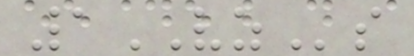1VZs
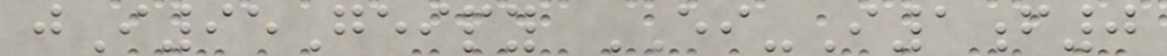jI95Geipy EI-I1f0
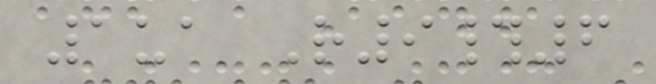1ua R9#6
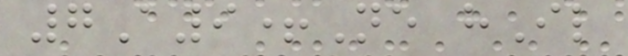7A9+Ne hIl
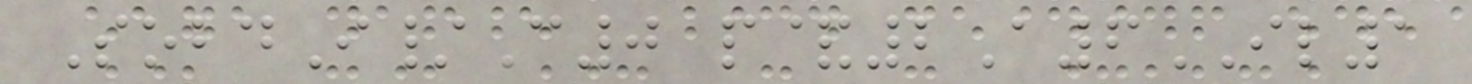SobdI/C0 p&2A6IL1
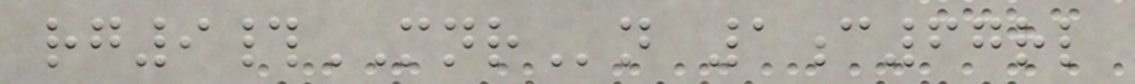rg9#MNRn 1c67rl
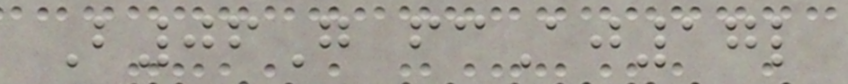B06G fcAj17l
